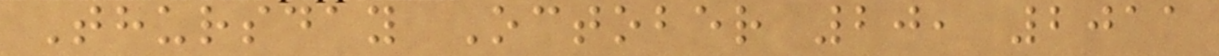Thursday October 20, 2011
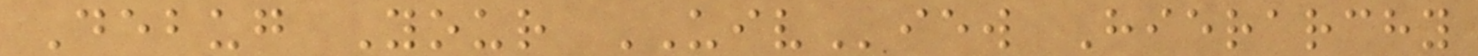Debug Your UIView Hierarchy
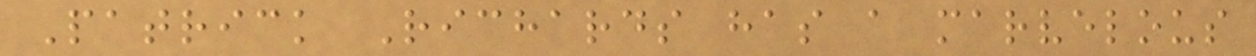Patrick Richards has a marvelous
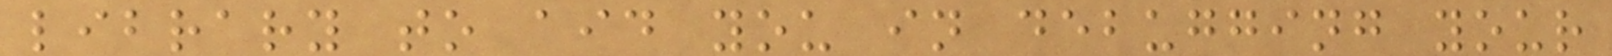library to aid you in debugging your
